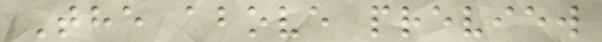The above preview
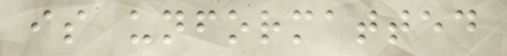is unformatted
